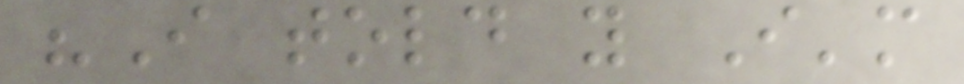"I told you I'm
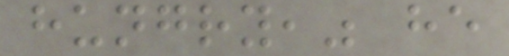hungry," he
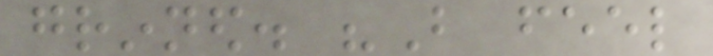grinned. "But feel
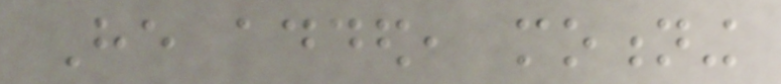He added, motioning
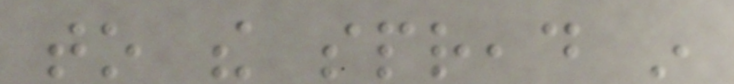to the spread in
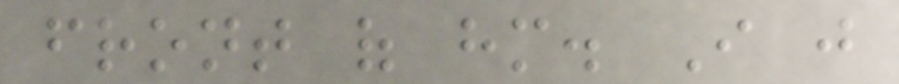front of him. I just
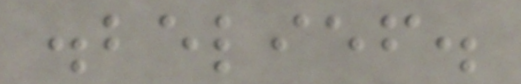disbelief.
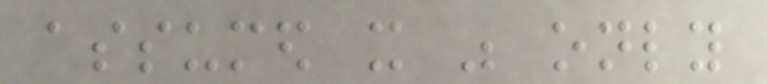assumed it was only
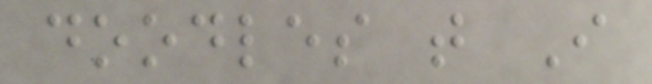doodles that I
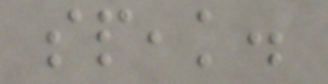speak.
